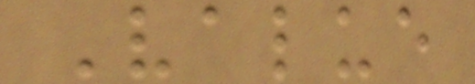Value
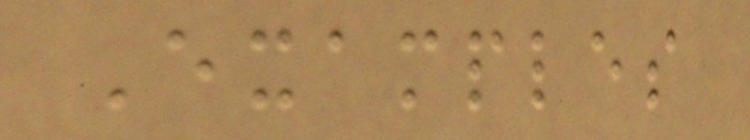Examples
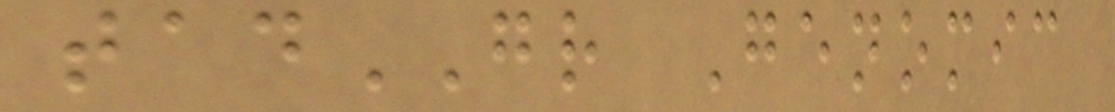tadGR Genomic
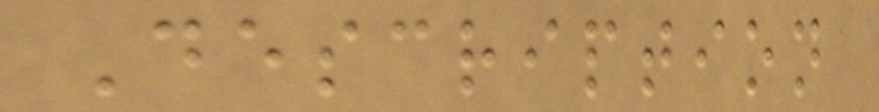Description
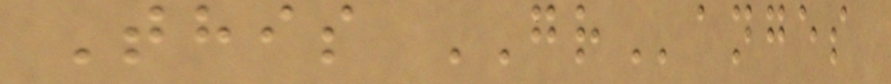This GRanges
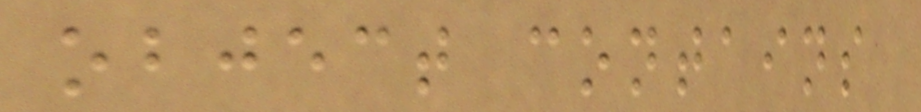object contains
